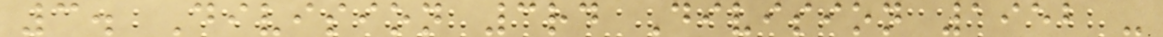3. Division 3rd Division 1952 -
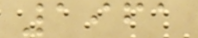1961
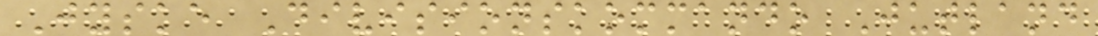Jyske Divisionskommando Jutland
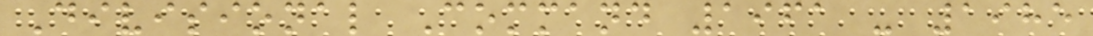Divisional Command 1961 - 1985
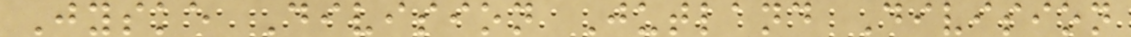Jyske Division Jutland Division
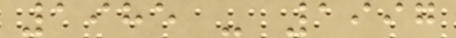1985 - 1997
